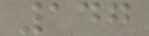147
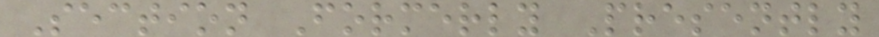Section Formerly Presently
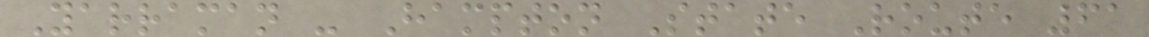Yarraman - Hampton State Route 61
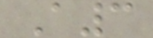A3
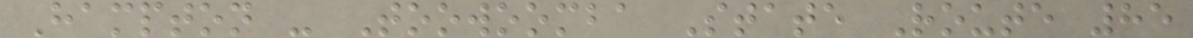Hampton - Toowoomba State Route 85
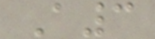A3
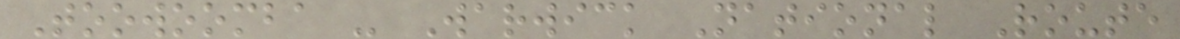Toowoomba - Warwick National Route
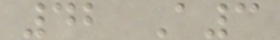42 A3
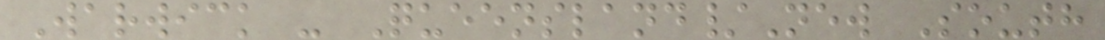Warwick - Queensland/New South
